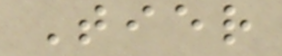Tier
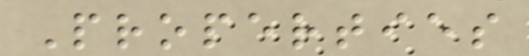Properties
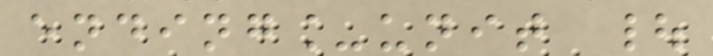ending_unit |
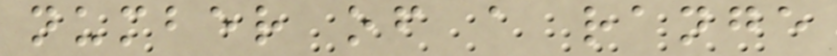number of a range
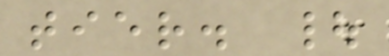tier. |
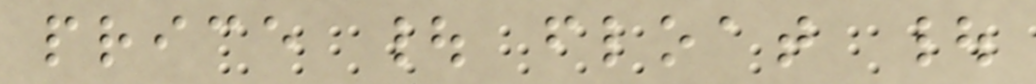price | float |
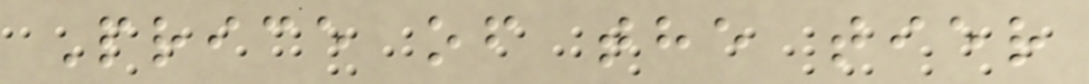Price of the tier
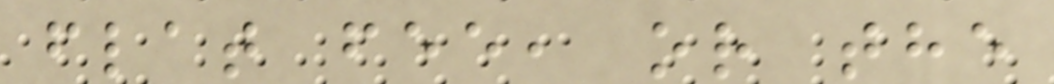flat fee, or the
